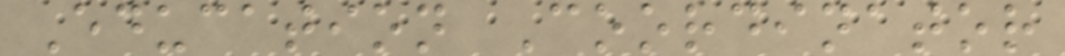Education Coordinator
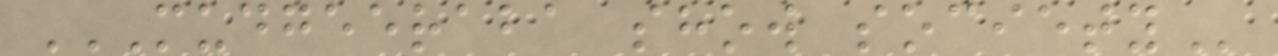MUDGEERABA SHOW SOCIETY
